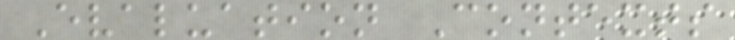Evaluation Contexts
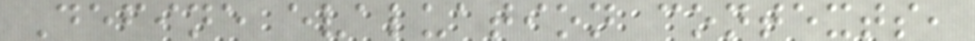Define evaluation contexts,
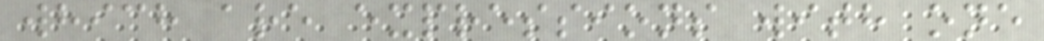which are expressions with one
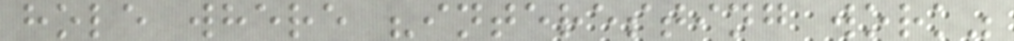hole where "interesting work"
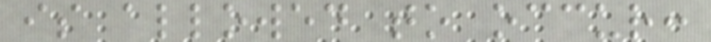is allowed to occur:
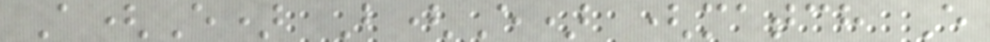A(E) B(E) (match E
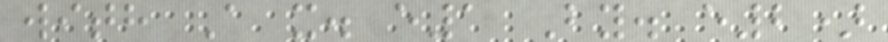with A x. e1 By. e2)
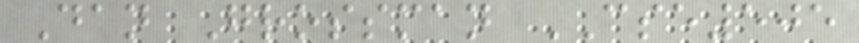Dan Grossman CSE505
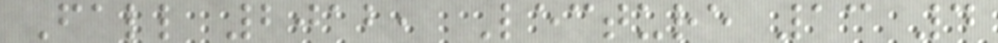Fall 2012, Lecture 13 4
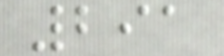291
